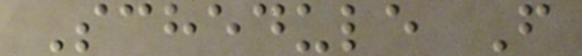Schedule F
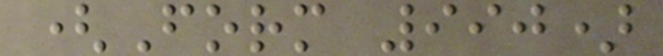(Form 990)
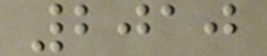2010
